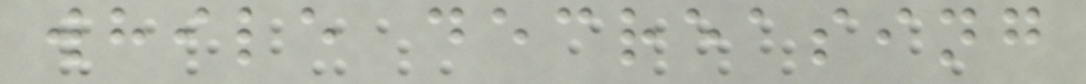while decreasing
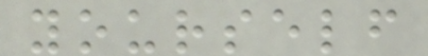yourself
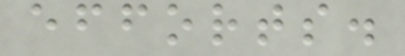efforts.
